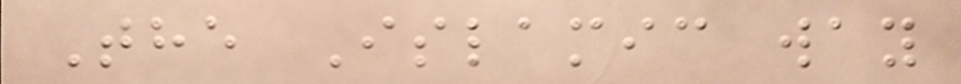The Islamic way
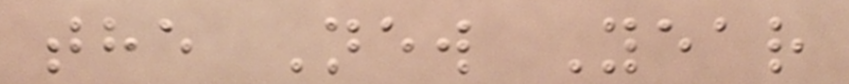the New Year
